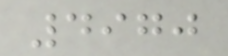4970
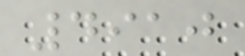4910
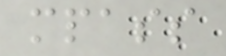mpass
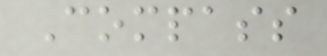Compass
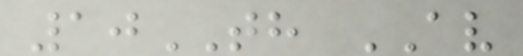10TH AV
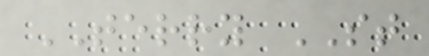TERRY ST
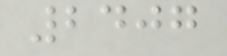2407
